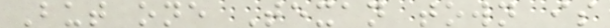But one Texan town is
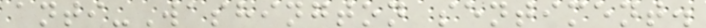anti-Washington sentiment.
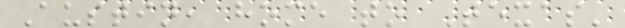Austin, home to Texas'
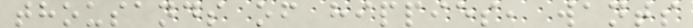thousands of hippies, wants
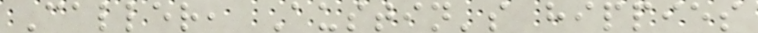Caller, Austin's hippies
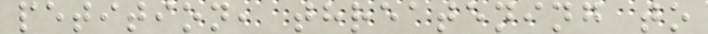petition, threatening to
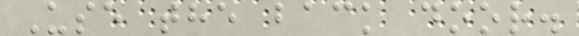Use the back door.
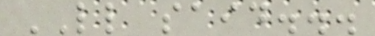LL said...
